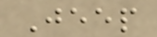Jeep
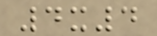4x4
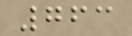763
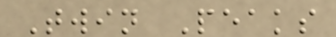Twin Peaks
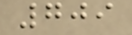709
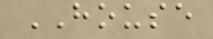HOUSE
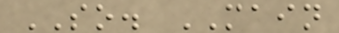SO. MAIN
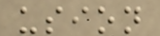usion
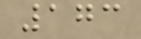173
